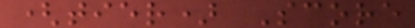(tier) Score
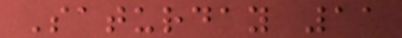Saturday 11
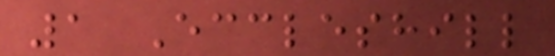1 Eccleshill
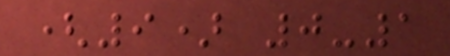(9) 0-1
